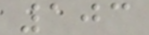103
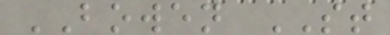BOWEN ST
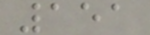151
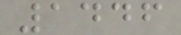1446
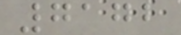7172
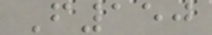F150
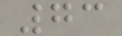73
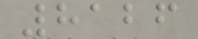8126
